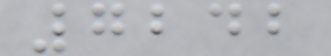7242
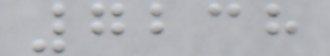7238
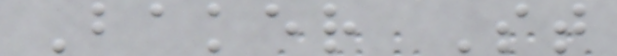Baker St
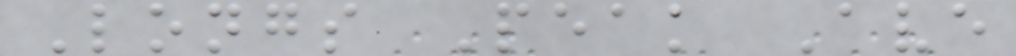Longs Peak Ave
